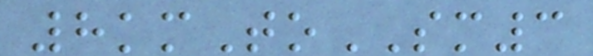8kmToSM3
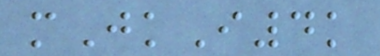mJkI4k
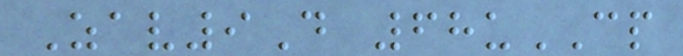Zav9D 68uCP
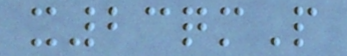x23qmP
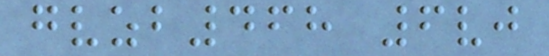gvzb468 6vj
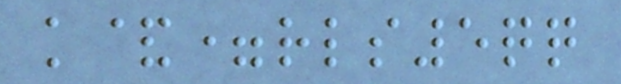k&=rls5qq
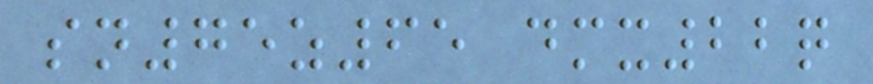sn75z65 dmx22q
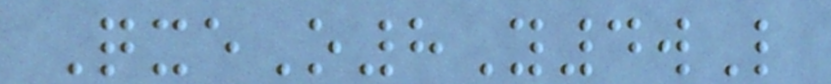QxeO8Y4wL
